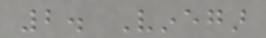2. Vinegar
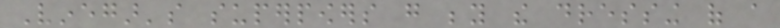Vinegar's superpowers go beyond the dressing of a
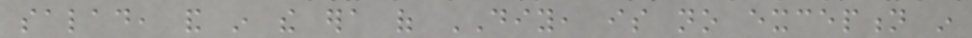salad, and in the era of DIY, is no exception in
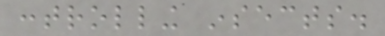controlling insects.
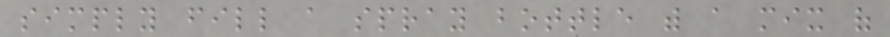simply fill a spray bottle with a mix of
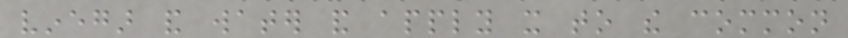vinegar and water and apply it to the common
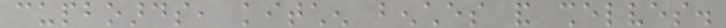cupboards, kitchen benches and shelves.
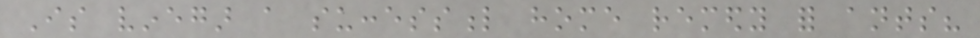Is vinegar a successful home remedy for ants?
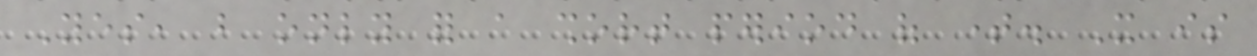Yes, but only for a short period of time. It is
